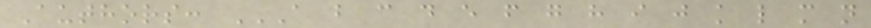Authors: A B C D E F G H I J K L M N
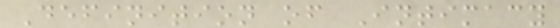Definition of Intimacy
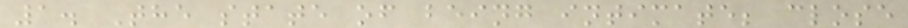1. The state of being intimate; close
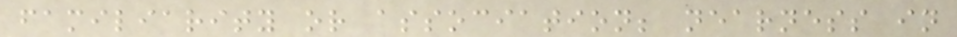familiarity or association; nearness in
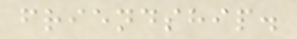friendship.
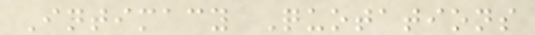Intimacy Quotations
